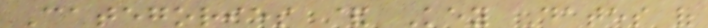Categories & Key Dates of
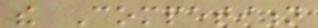the Competition
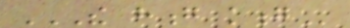THE HONG KONG
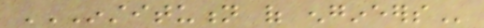INSTITUTION OF ENGINEERS
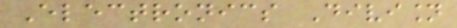Electronics Division
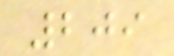209
